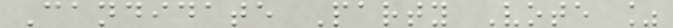Candidate Party Vote %
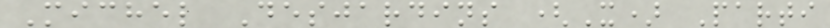Michel Desjardins (X) Parti
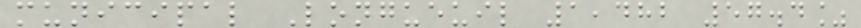municipal Longueuil 1,482 57.4%
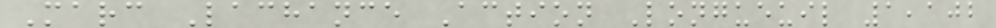Marc Lachance Action Longueuil 1,102
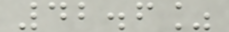42.6%
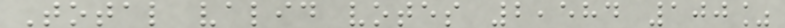Total valid votes 2,584 100%
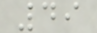49
